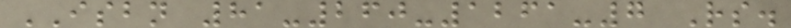ISBN 81-260-1261-7 Rs.
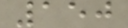150
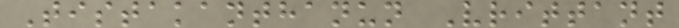Tistakanthanun Vrittant
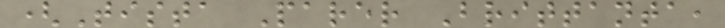(Tista Parer Brittanta,
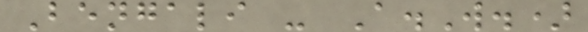Bengali - A.W.)
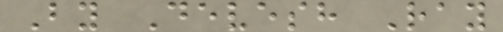By Devesh Ray
